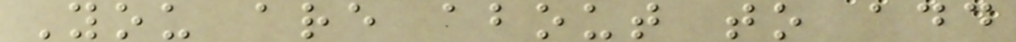You are about to add
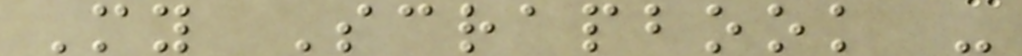My Scrapbook -
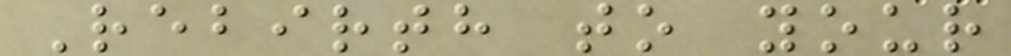Rebirth to your
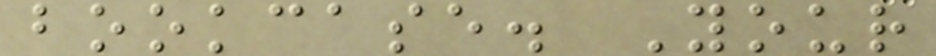bookcase. Your
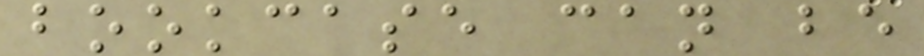bookcase can be
